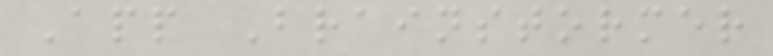App Brainstormer
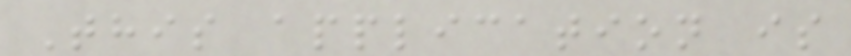This application is
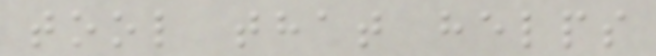tool that helps
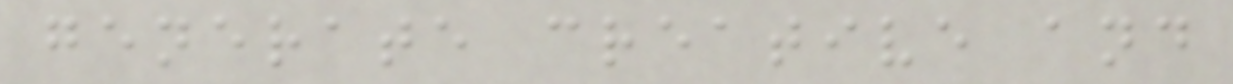generate creative and
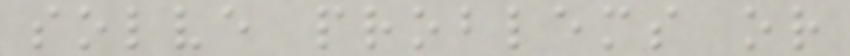solve problems or
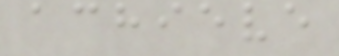achieve
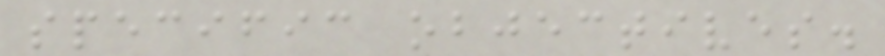specific objectives.
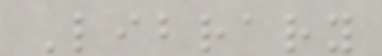Library
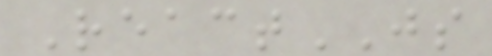ReactJS
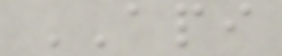API
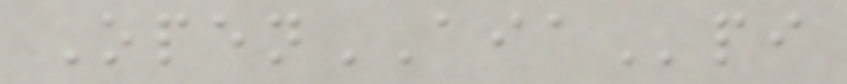OpenAIApi
